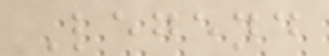Legend
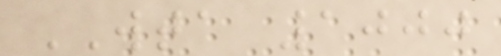WTA 1000
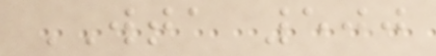WTA 500
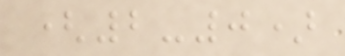(2-0)
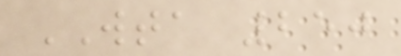WTA 250
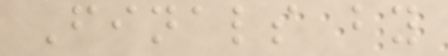Finals by
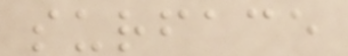surface
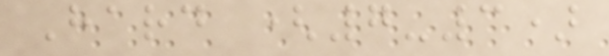Hard (7-3)
